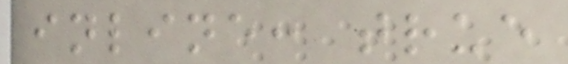inline: true
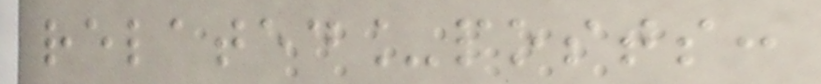related_posts:
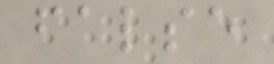false
